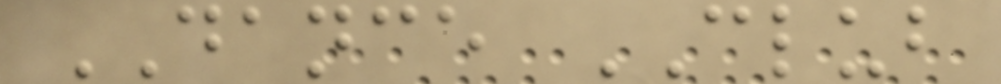DANCE CLUB
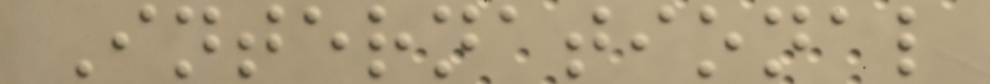International
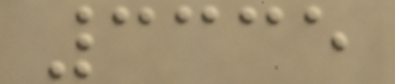3335
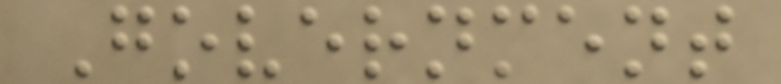Government
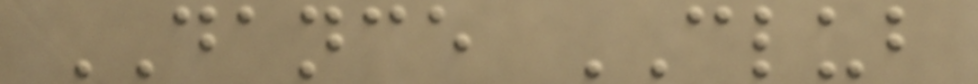DANCE CLUB
